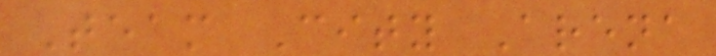Team City Arena
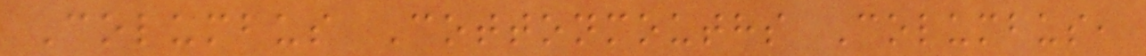Columbus Cottonmouths Columbus,
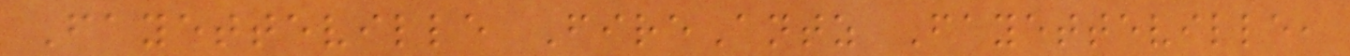Fayetteville FireAntz Fayetteville,
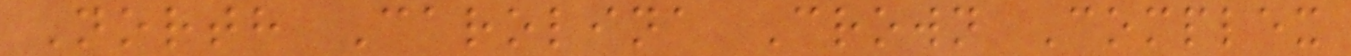North Carolina Crown Complex
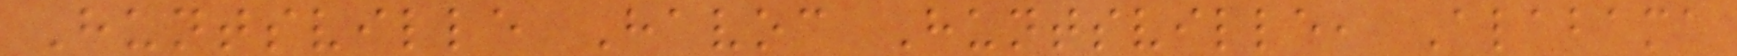Huntsville Havoc Huntsville, Alabama
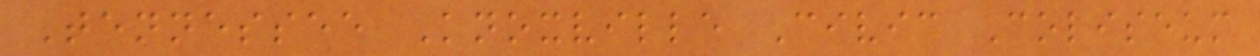Tennessee Knoxville Civic Coliseum
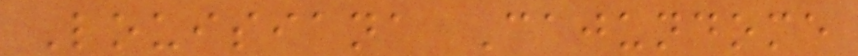Louisiana Cajundome
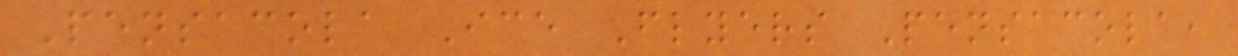Pensacola Ice Flyers Pensacola,
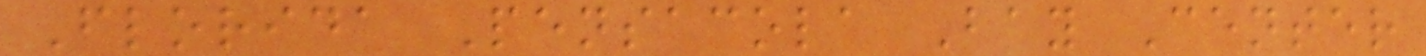Florida Pensacola Bay Center
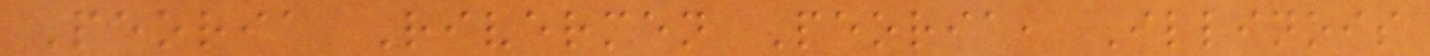Peoria Rivermen Peoria, Illinois
